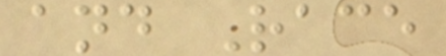and Race
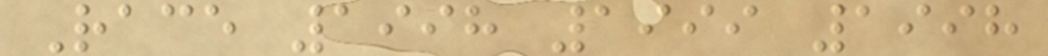Race 1998 1999 1998
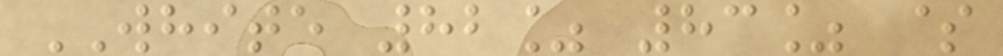WHITE 82% 83% $
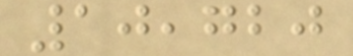10,720
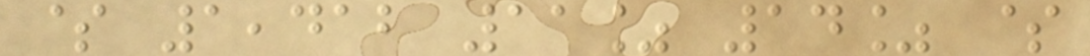$ 1,412 11% 14% $
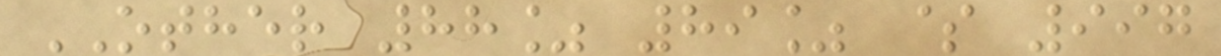OTHER 88% 89% $ 997
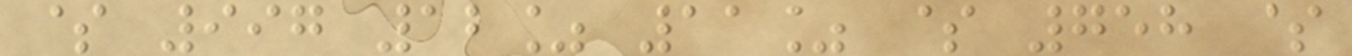$ 997 12% 11% $ 758 $
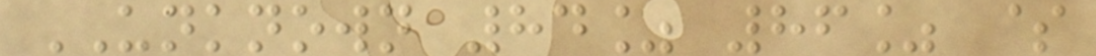UNKNOWN 84% 86% $
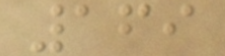169
